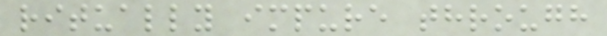ritually impure through
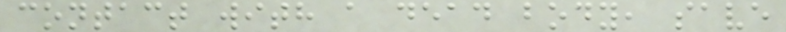contact with a dead body, save
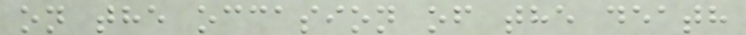on the occasion of the death
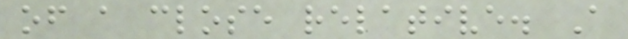of a close relative. A
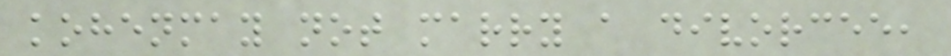kohenmay not marry a divorcee,
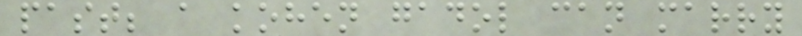past; a kohen gadol can marry
